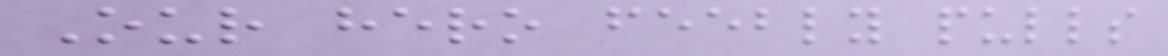Our hero feebly pulls
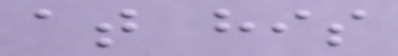at his
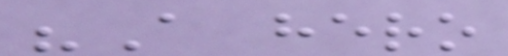"A hero
